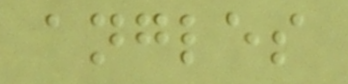angles
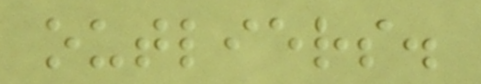outliers.
